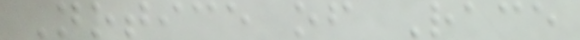Notice of Race
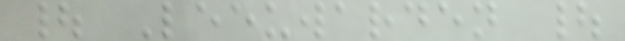| Leeuwarden |
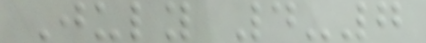July 4-7
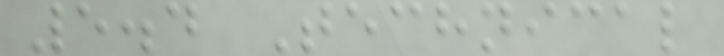5.4 Technical
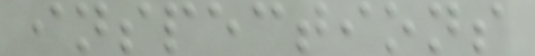inspections
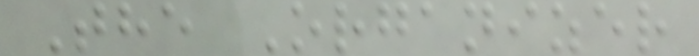The Organizer
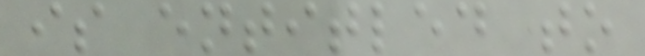is entitled to
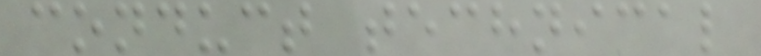conduct technical
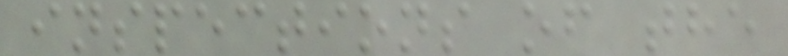inspections of the
